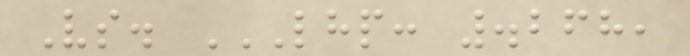Vs. LHP: .268,
